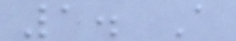1. A
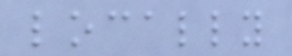locally
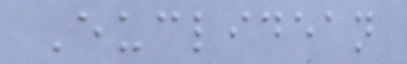Euclidean
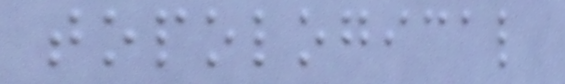topological
